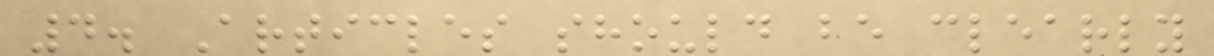4. Articles should be clearly
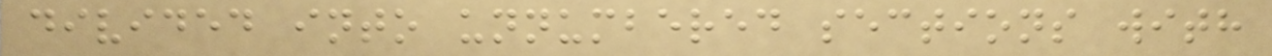divided into unnumbered sections with
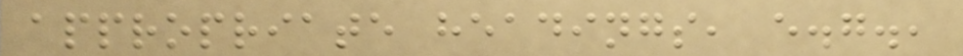appropriate headings, e.g.,
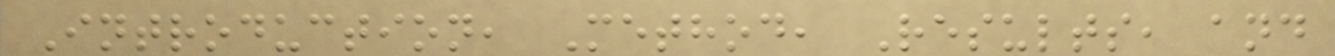Introduction, Method, Results, and
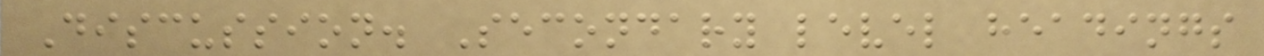Discussion. Secondary level headings
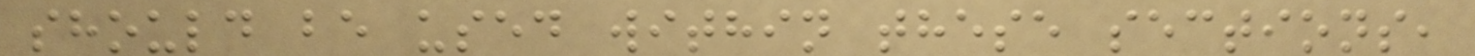should be used within these sections,
